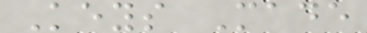Keys Made
